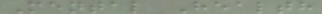Mental Health
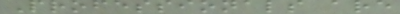Professionals are
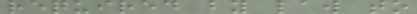required by law to
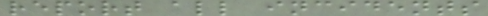report all incidents
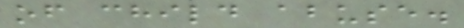of child abuse.
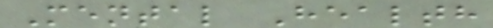Mental Health
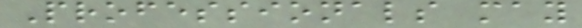Professionals may
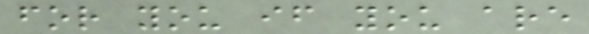for you if you are
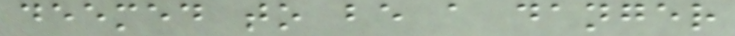deemed to be a danger
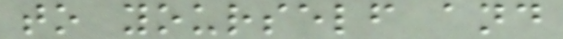to yourself and
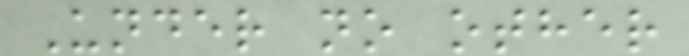Under no other
